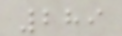289
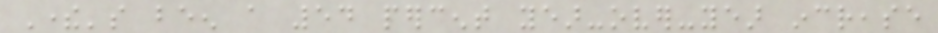There's been a 54 percent year-over-year increase
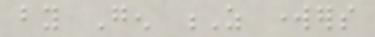by Gen Z workers
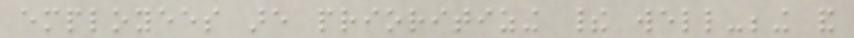employees are prioritizing their well-being and
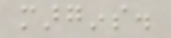margins.
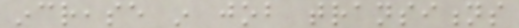increase in job transitions
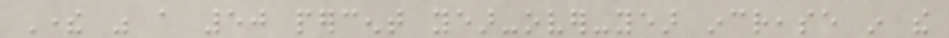There was a 50 percent year-over-year increase in the
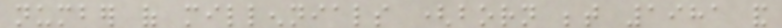number of millennials (born between 1981 and
